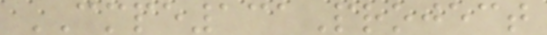CMPE131Project
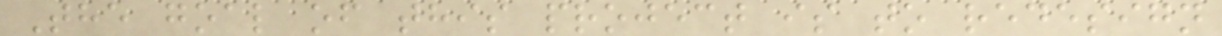The goal of this project is to redesign
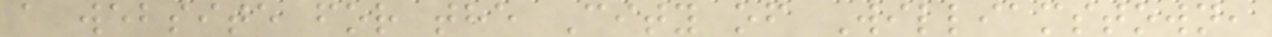a website for the City of Williamstown,
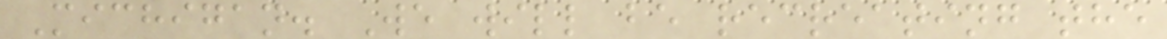Michigan. We will be recreating the
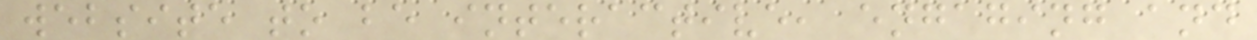website to be interactive, engaging and
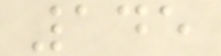145
